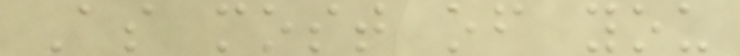As most of you
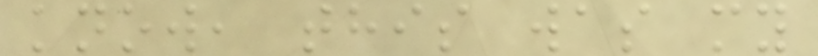know, this was my
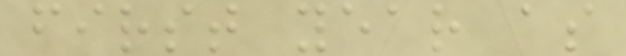first year as
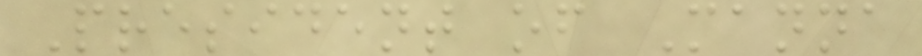President of Manna
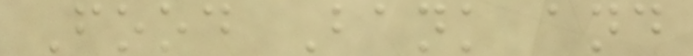Food Bank and
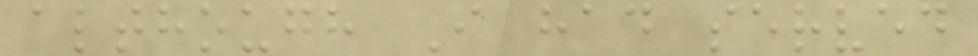although I had served
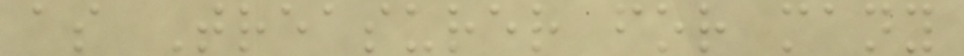as Treasurer for many
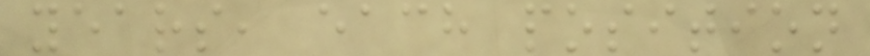years, each position
